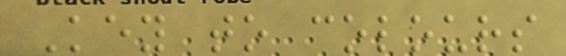Key to colours
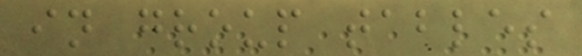in group tables
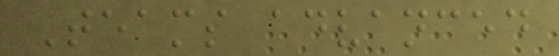Teams advanced
